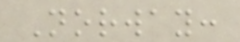Norway:
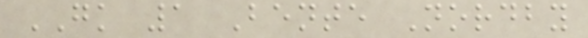GK 1 Bente Nordby
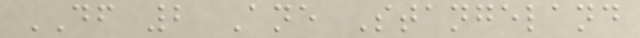DF 2 Ane Stangeland
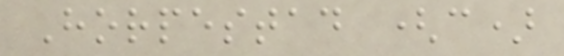Horpestad (c)
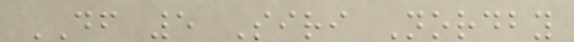DF 5 Siri Nordby
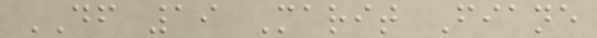DF 19 Marit Fiane
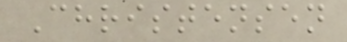Christensen
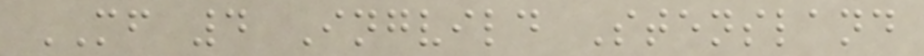MF 4 Ingvild Stensland
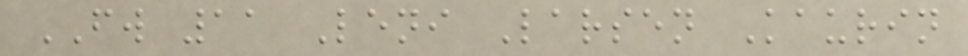FW 11 Leni Larsen Kaurin
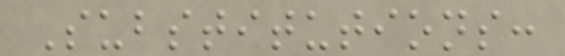Substitutions:
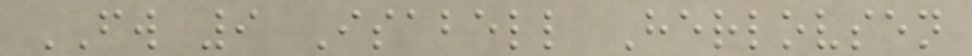FW 9 Isabell Herlovsen
